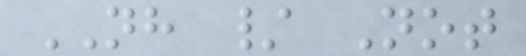NH / Not
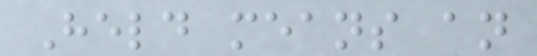Held means an
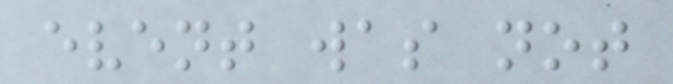event was not
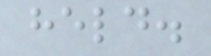held.
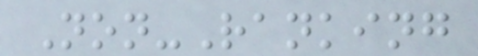Non-Ranking
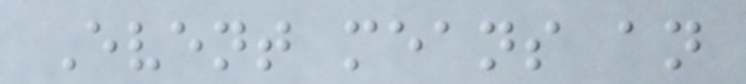Event means an
